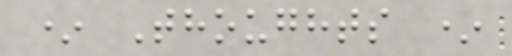* Thoughts *
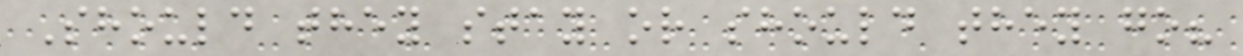Should they stay or should they go?
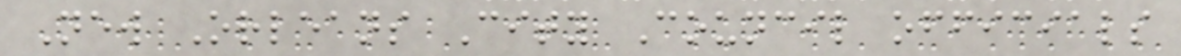New Orleans City Council officials
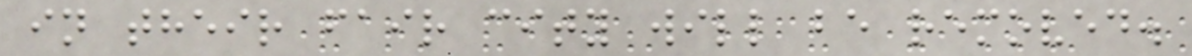in their fair city will be removed.
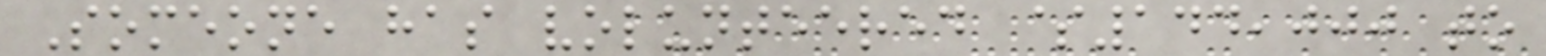Someone has volunteered $144,000 to
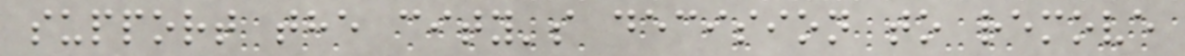support the city's decision to remove
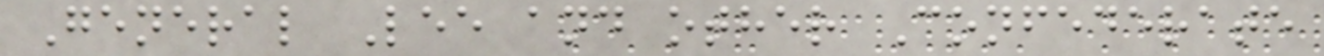General Lee and other Confederate
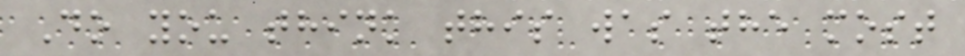Do you think this was the most
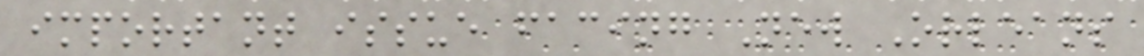important issue facing New Orleans
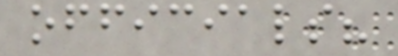officials?
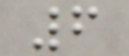6
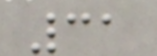31
